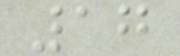17
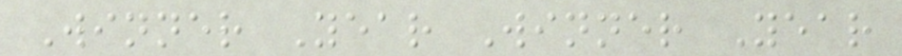Winner Year Winner Year
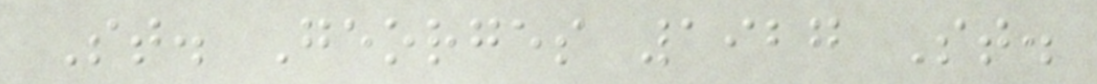St. Georges 1927 St.
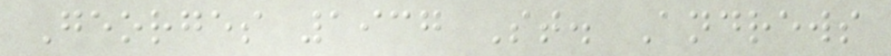Georges 1937 St. Andrews
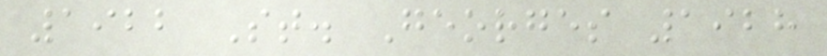1922 St. Georges 1928
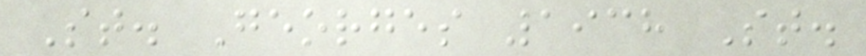St. Georges 1938 St.
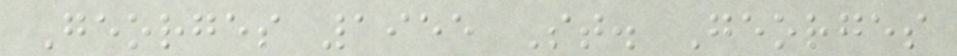Georges 1955 St. Georges
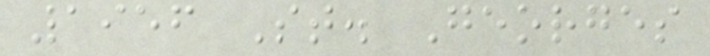1956 St. Georges
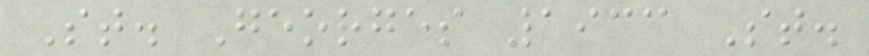St. Georges 1933 St.
